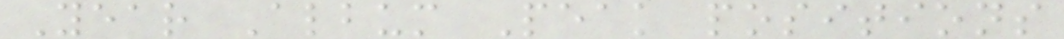Year Album Peak positions
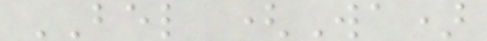BEL (Wa)
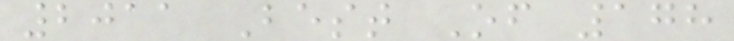2011 Best Of 178
